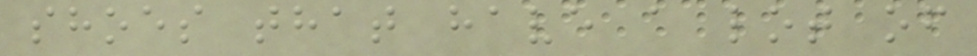shoes that have a lot of
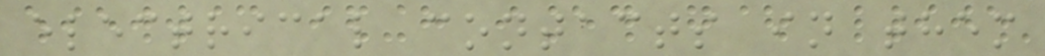electrical contacts in them
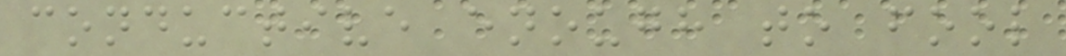conductive enough to fool
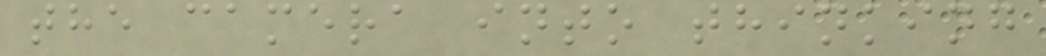the camera into thinking
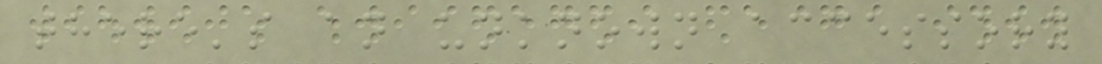there's an unknown accessory
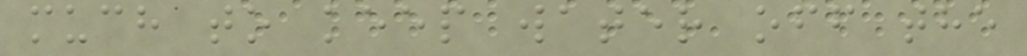much to keep water off the
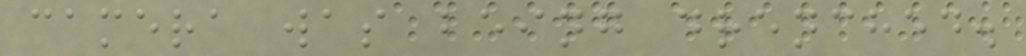camera was being drenched.
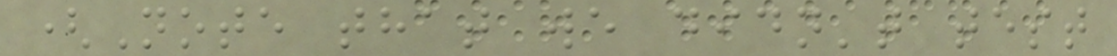(Note that we didn't test
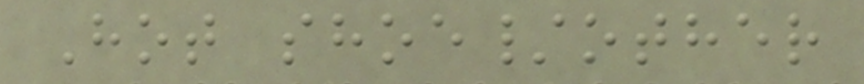Hot shoe/other
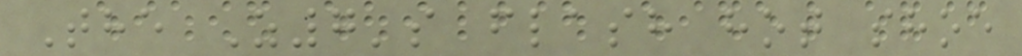The Z7's flash hot shoe
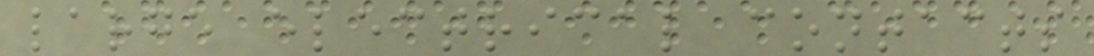large electrical contacts
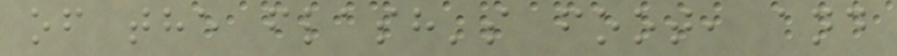of the flash's foot, and
